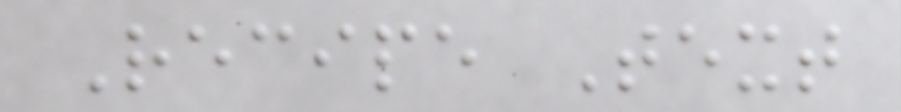Recipe Text
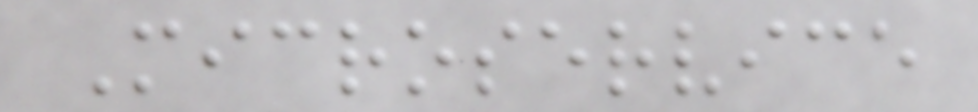Microservice
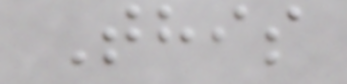This
